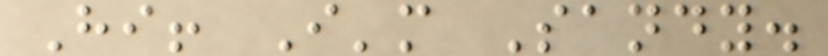Hi! I'm Sandy.
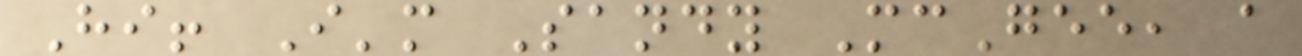Hi! I'm Sandy McGee, a
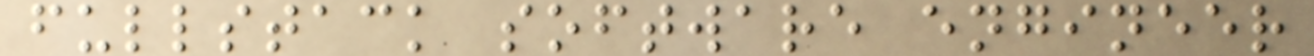fullstack software engineer
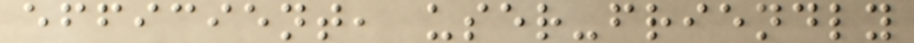efficient, user-friendly
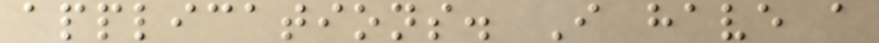applications. I have a
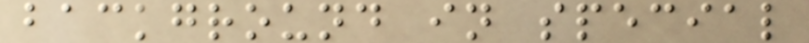background in special
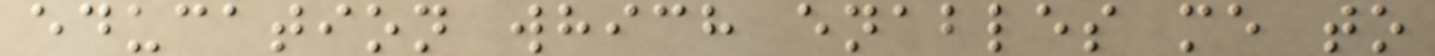education which enables me to
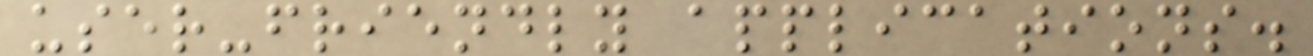user-friendly applications.
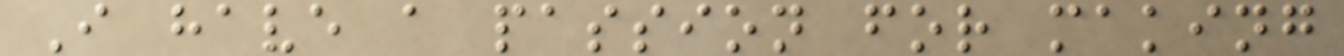I have a passion for making
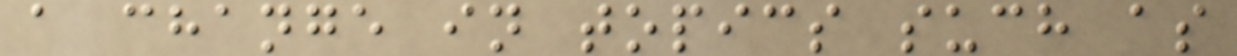a change in topics such as
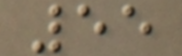55
